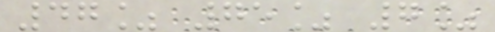47% 75% 7%
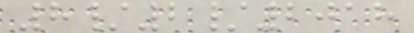8/2/2018
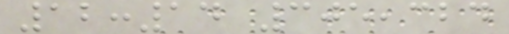12:14 305,324
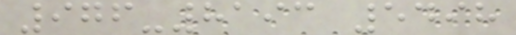976-8193 5498
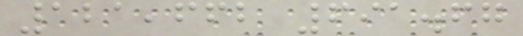121,662 691.67
